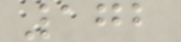172
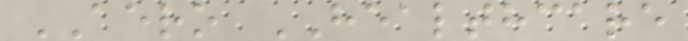AERO HEALTHCARE
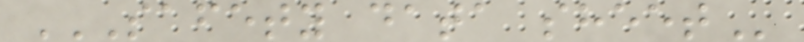SAFETY DATA SHEET
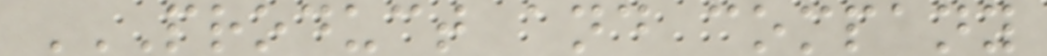PRODUCT AND COMPANY
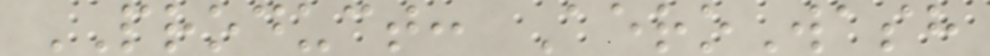PRODUCT: AeroWash
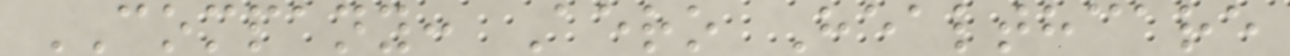COMPANY: Aero Healthcare
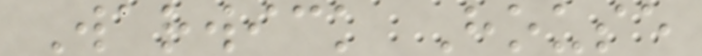Warwick House
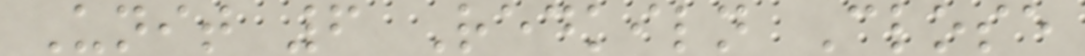Unit 6 Redkiln Close
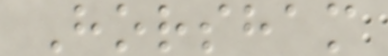Horsham
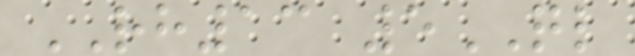RH13 5QL
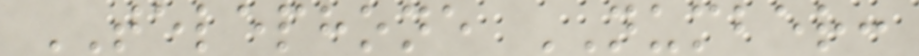TELEPHONE NUMBER:
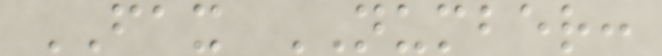FAX NUMBER:
